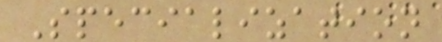Specialization
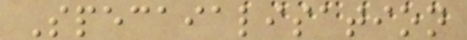Specaialisation
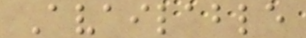Available
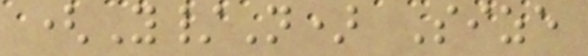(Y/N) Size
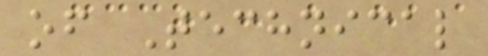of Technical
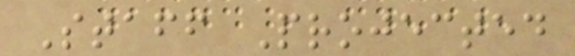Staff Projected
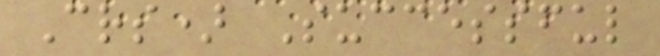Crs) Successful
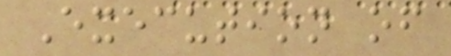Execution of
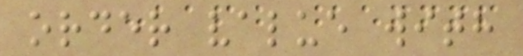order value with
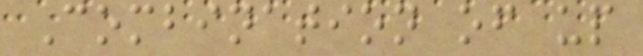Combination of up
